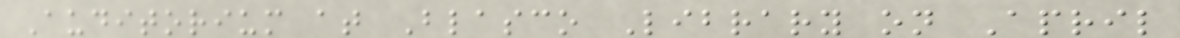Auditorium at Blasco Library on April
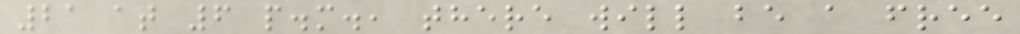21 at 6 p.m., there will be a free
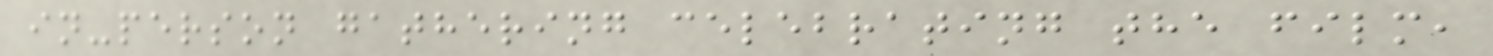in-person gathering celebrating the film,
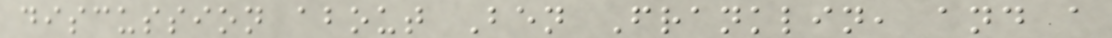discussion about Ben Franklin, and a
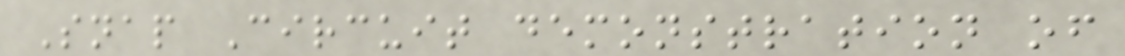Snap Circuit demonstration of
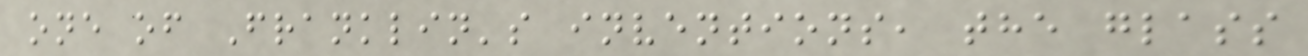one of Franklin's inventions, the glass
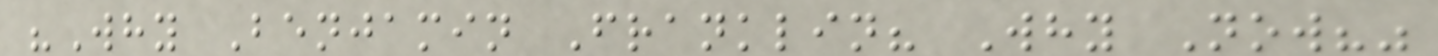"Why Benjamin Franklin? Why Now?"
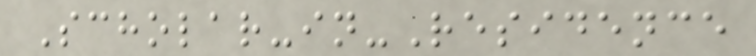Scholar-in-Residence
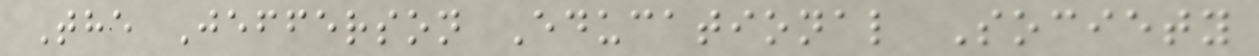The Jefferson Educational Society
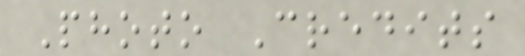Photo Credits
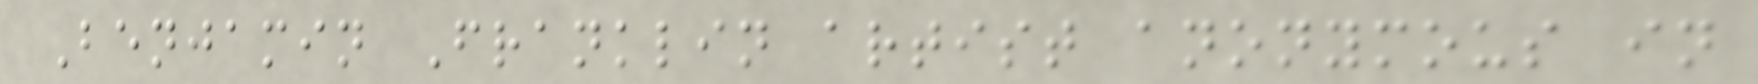Benjamin Franklin artist anonymous in
